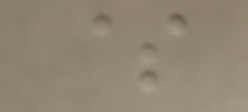$
